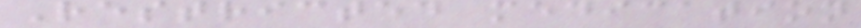Restricted medication
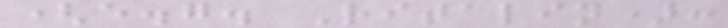(e.g. Ritalin):
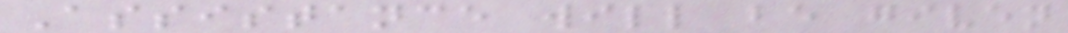Assistance will be given
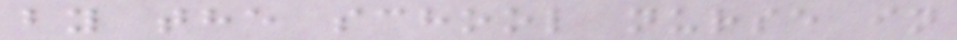by the school nurse in
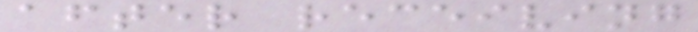after receiving
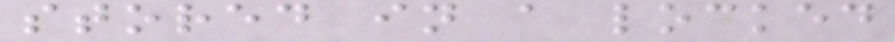stored in a locked
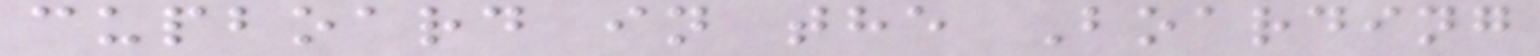cupboard in the Boarding
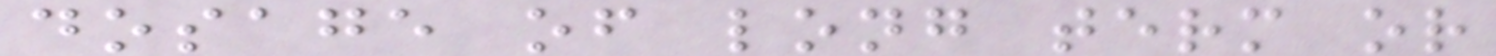dosage of long term or
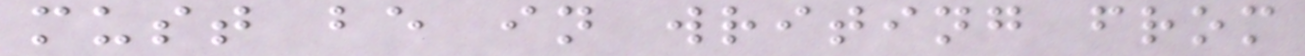must be in writing from
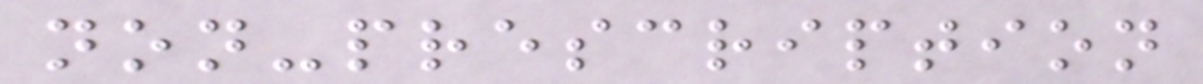non-prescription
